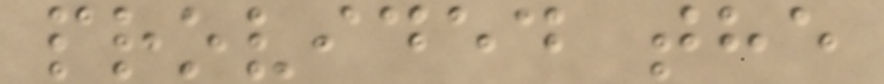provided the
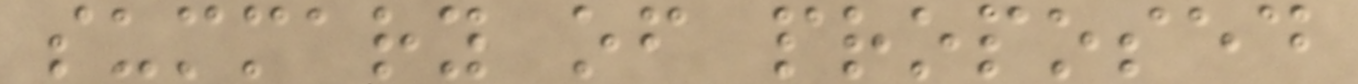summary of proposed
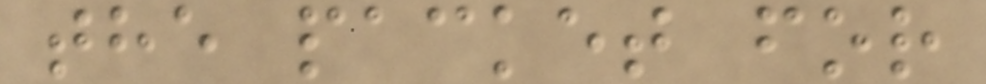the packet for
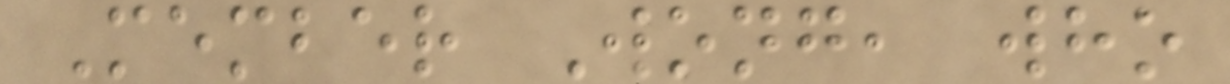Member Wong, who
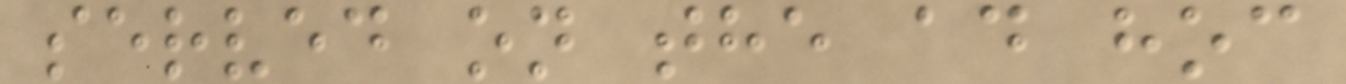served on the ad hoc
